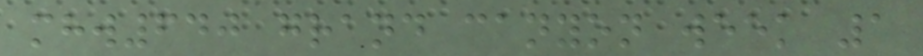mhw640 grand canyon week 1
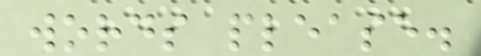words please.
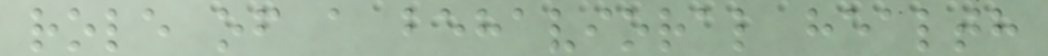role of a behavioral health
